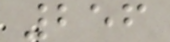256
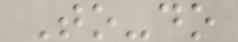To-do
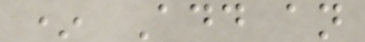* Add an
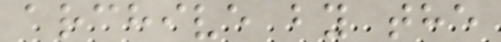archive by the
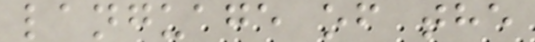language of the
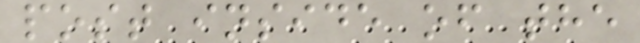post inside of the
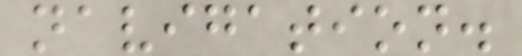navigation.
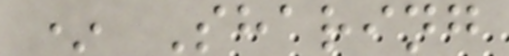* Sharing
